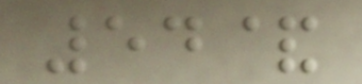54&
